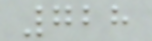728
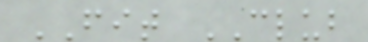FIT CLUB
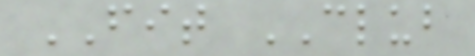FIT CLUB
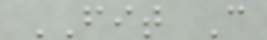FIT C
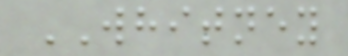WHITNEY
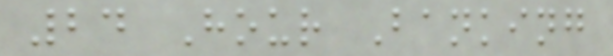24 Hour Banking
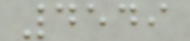4549
